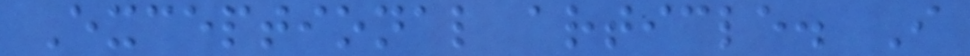Exceptional article. I
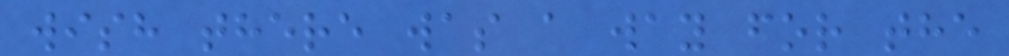wish there was a way for the
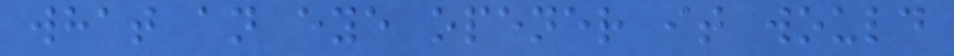what an eye opener it would
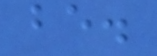be.
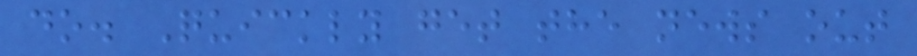do. Quickly get the news out
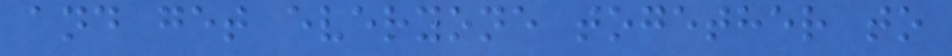and get everyone together to
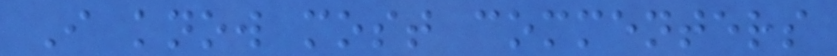I know most commenters
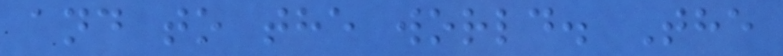and to the world. The
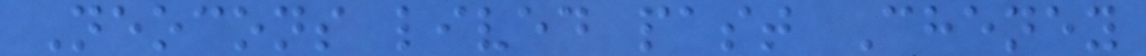Neocons lived past Cheney
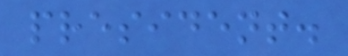president.
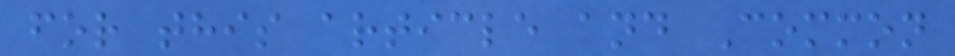for this article and Common
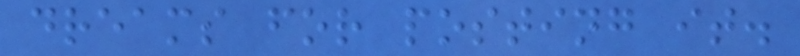dreams for posting it.
